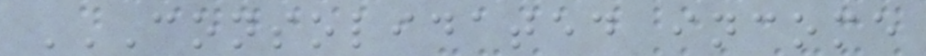CONSOLIDATED INCOME
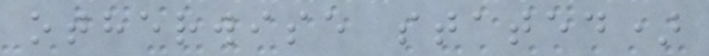otherwise stated)
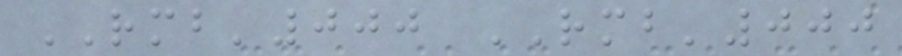RMB'000 RMB'000
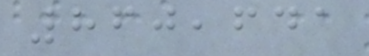860,641
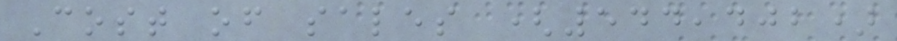Cost of sales (544,402)
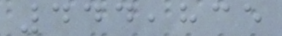444,835
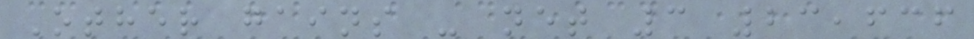Other gains - net 3 23,636
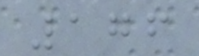176
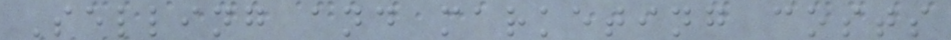Selling and marketing costs
